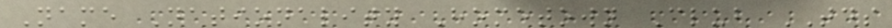Name Nationality Hometown Club TDS
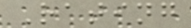Rating
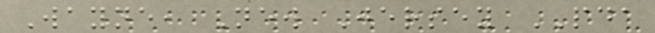Wayne, New Jersey PDA
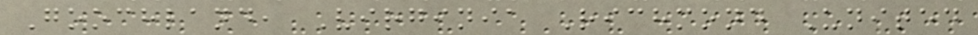Goochland, Virginia Richmond United
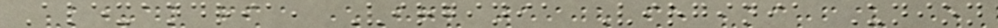Alexandria, Virginia Virginia Union
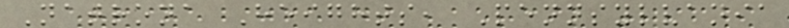Natrona Heights, Pennsylvania
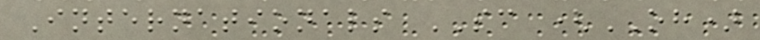Internationals SC (OH)
